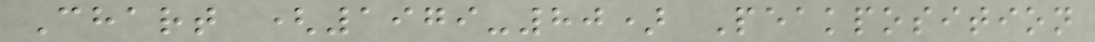Chart (1979-80) Peakposition
